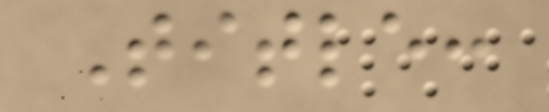Title:
